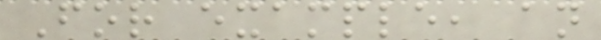For example, an
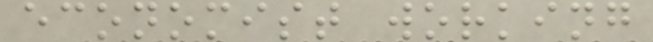economist working
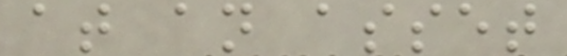at an asset
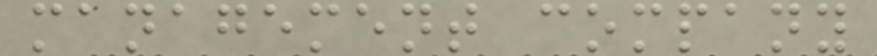management company
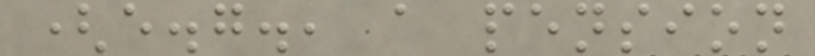(e.g., a pension
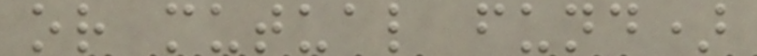or mutual fund)
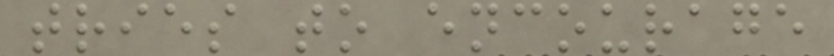tries to encourage
